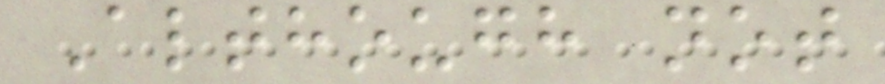Although not
